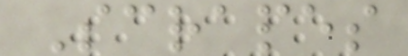Scrapes
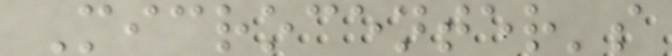Microcenter's
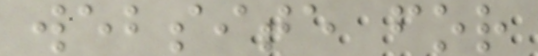website for
